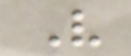V
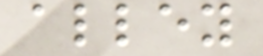alley
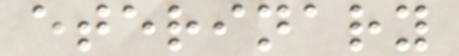eterinary
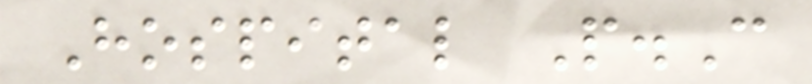Hospital P.C
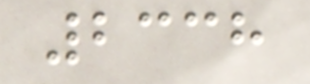2338
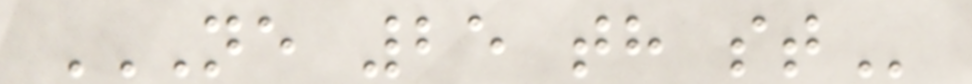NE 25 TH ST
